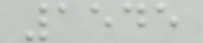1545
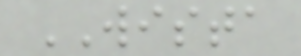WISTA
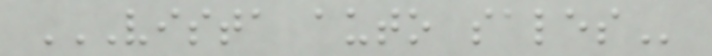VISTA AUTO SALES
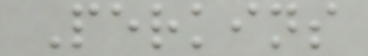Perkins
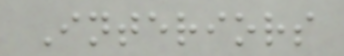Interiors
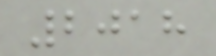2018
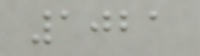1021
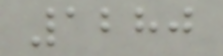1280
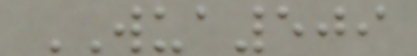WUA509
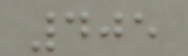405
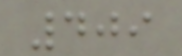409
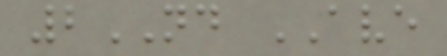2ND AVE
